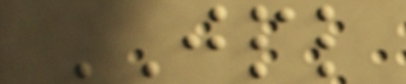JPL
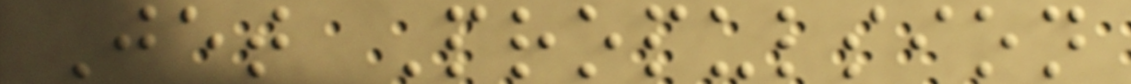Jet Propulsion
